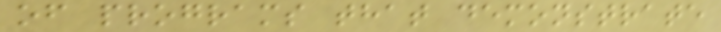of programs that demonstrate
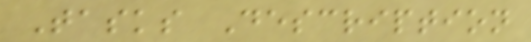Tasks Description
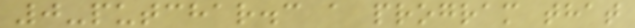0-putchar.c a program that
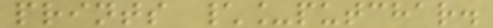prints \_putchar.
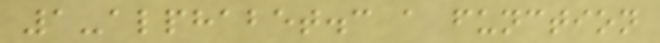1-alphabet.c a function
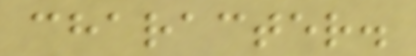character.
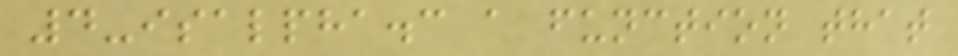4-isalpha.c a function that
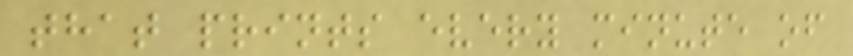that prints every minute of
